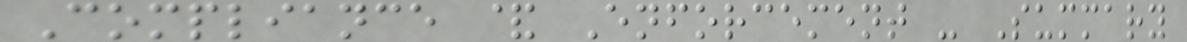Compliance & Enforcement - Summary
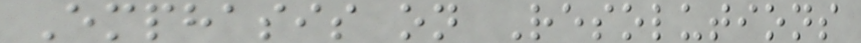Emphasis on Resolutions
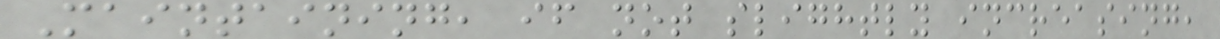Maintaining, if not slightly increasing,
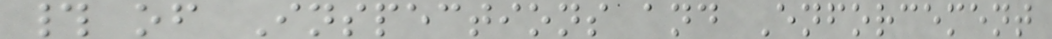# of Inspections and Enforcement
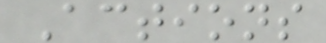Actions
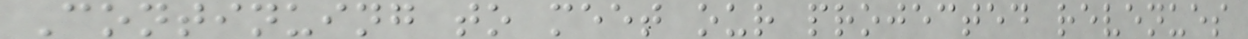Continuing to meet our projected revenues
